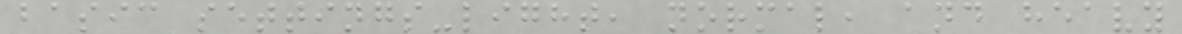basic settings-light, normal, and heavy
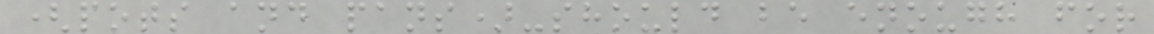(pots and pans)-should be enough for
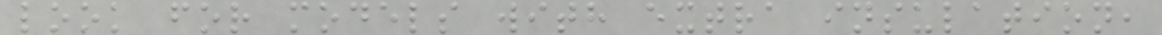look for models with extra insulation,
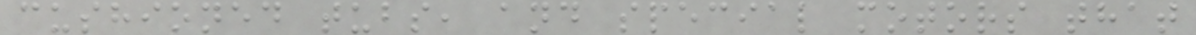cushioned tubs, and special motors that
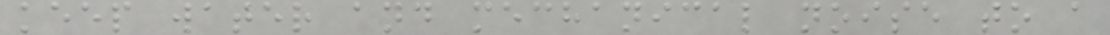keep water and mechanical noise to a
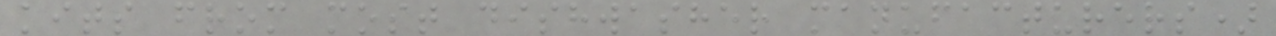kits from most dishwasher manufacturers)
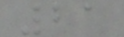21
